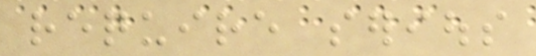require serious
